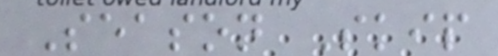Season Skip
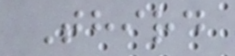Third
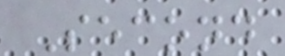Second
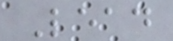Lead
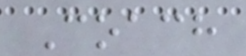Coach
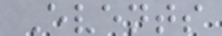Events
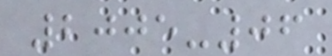2005-06
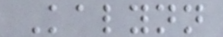Kalynn
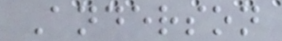Anderson
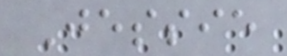Jessie
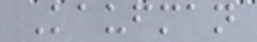Kaufman
